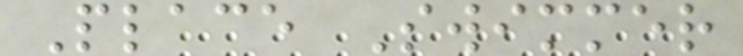Place Swimmer
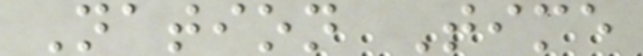Nation Time
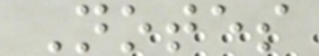Notes
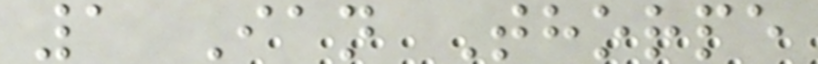1 Ian Thorpe
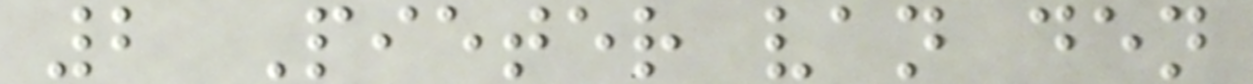2 Pieter van den
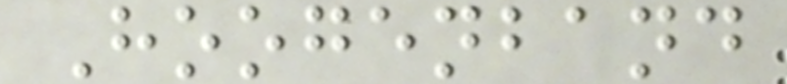Hoogenband
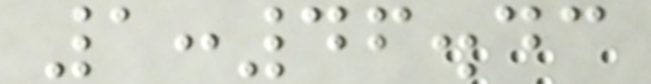1:46.43
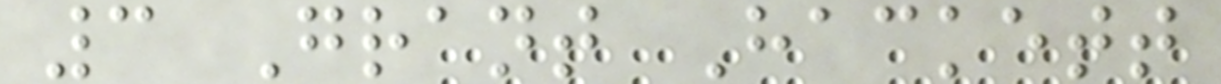3 Grant Hackett
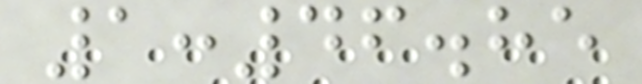1:46.85
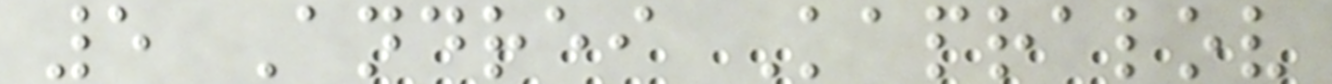5 Andrei Kapralov
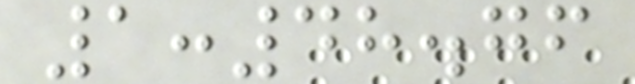1:48.76
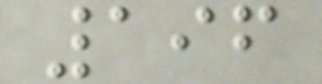196
